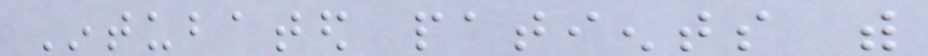Intubated patients with
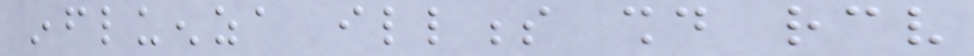influenza illness should receive
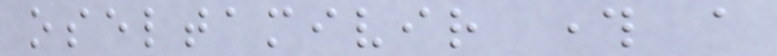oseltamivir through a
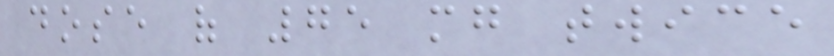dose of 75 mg twice
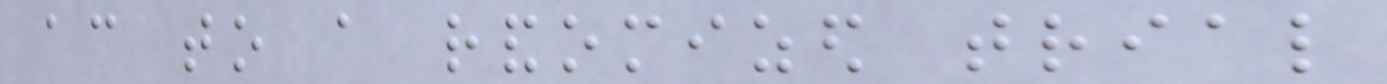according to a randomized trial
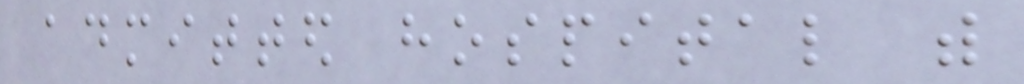admitted hospital with
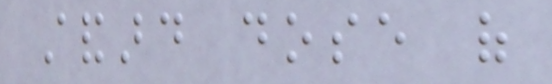standard dose of
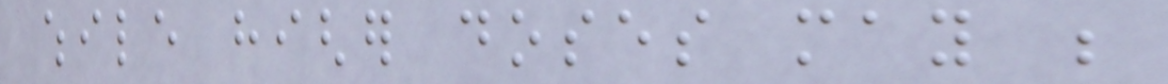while higher doses may be
